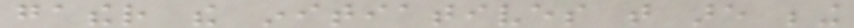gather the initiatives that are being
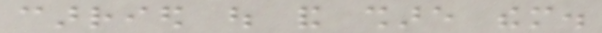carried out and share them.
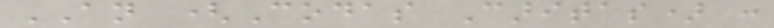AN (Codas Caritas) :
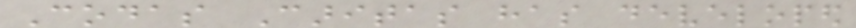Codas Caritas has developed
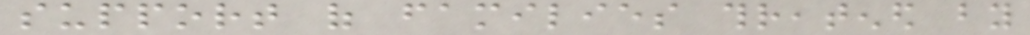support of families threatened by
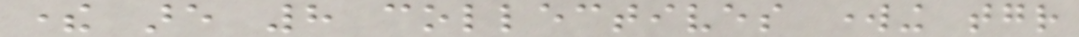there are 8 collectives working together
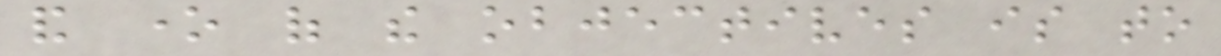and one of the objectives is to
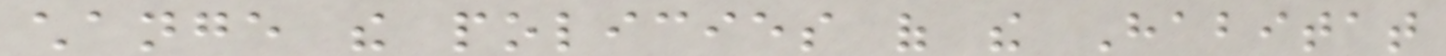change the policies of the Habitat
